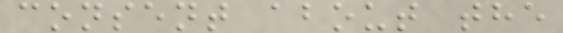consent about the
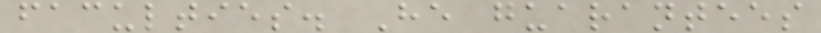faculties. He guarantees
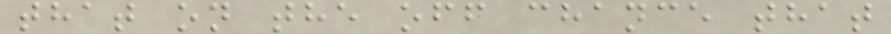that on the off chance that
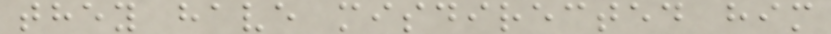they have misdirected him
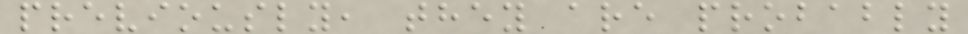previously, they are probably
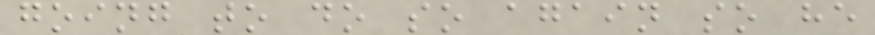going to do so again so he
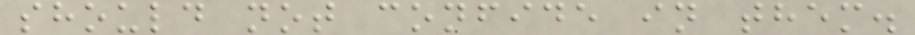should not confide in them.
